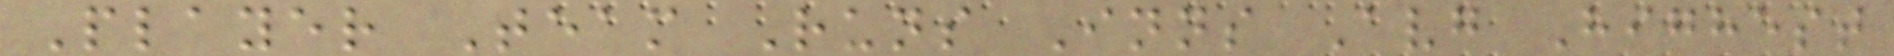Player Team Runs Inns Avg Highest
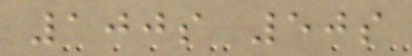100s 50s
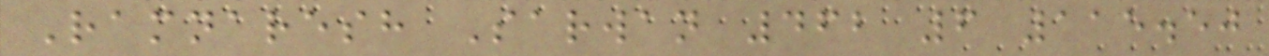Ramnaresh Sarwan 462 6 115.50
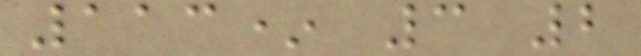113* 3 2
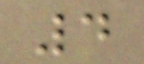4
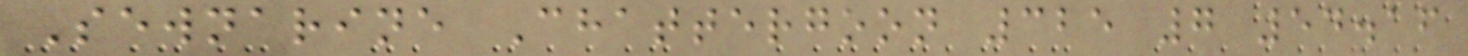Sewnarine Chattergoon 325 7 54.16
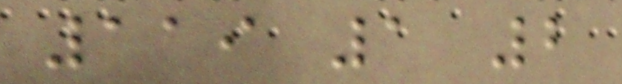119 1 2
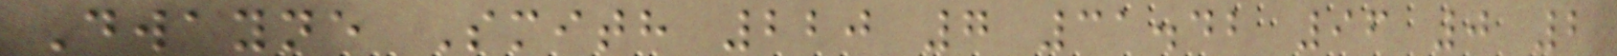Dwayne Smith 220 7 31.42 96 0 2
